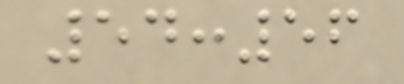54:56
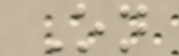On
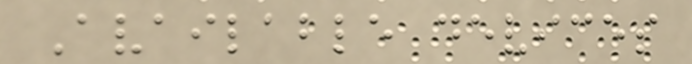Available devices
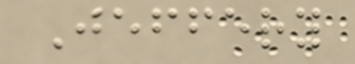Jeffery
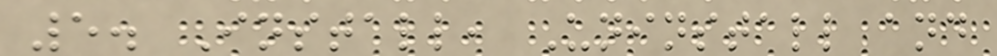5. Install, Uninstall and
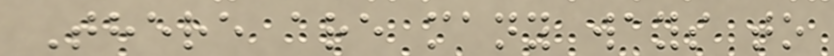There are many ways to
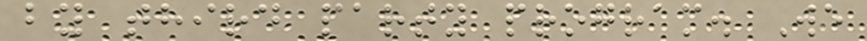by third party program. We
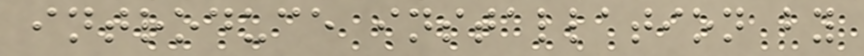introduce installation by
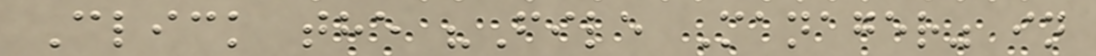Click the "File Manager" in
